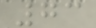73
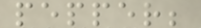pepper;
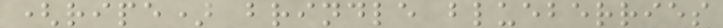(ripe) brindle blueberries
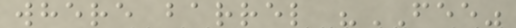where barrel "FEE"
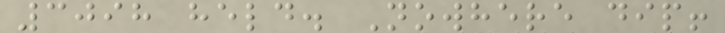3098 held. Nowhere dip!
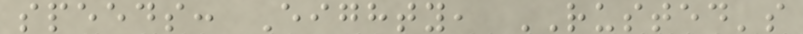speeds: Eighty, RUSTED's
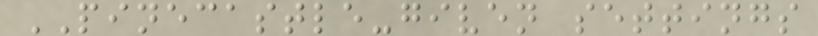PINECASTLE-given settings
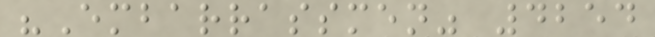"Embarrassmen" 4254
